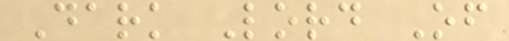Dark Lord Of
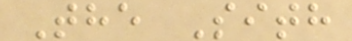The Sith
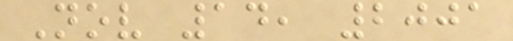Nov 14, 2001
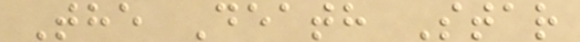The Death Star
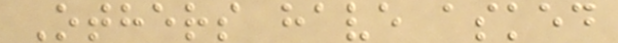Others have asked
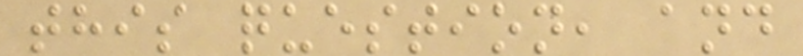this question, and
